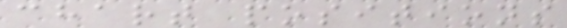chart positions
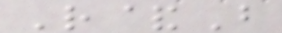R&B
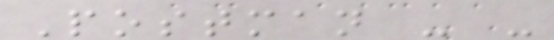Postman - -
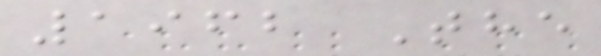1962 The
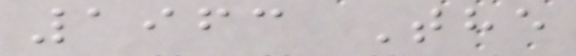1963 The
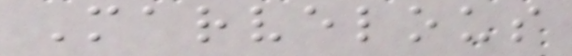Marvelous
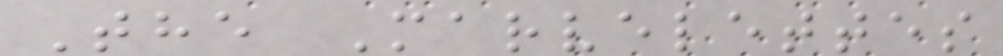The Marvelettes
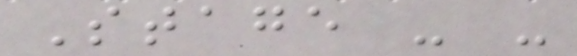Stage - -
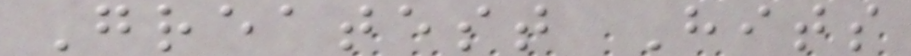Greatest Hits
